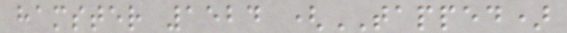hamster 1524 (TAPPED)
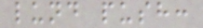lund push:
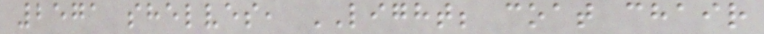2571 shelves, LIGHT; coat chair
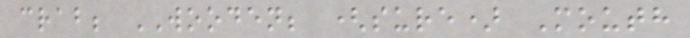crab; WOODEN; (sure) Mouth
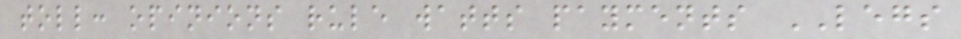toll: opinions rule watts payments LEGS
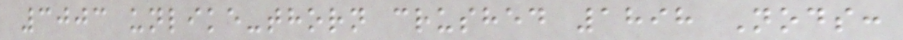3003 unlike-thorn crushed 1898 Nods:
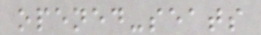opened-seats
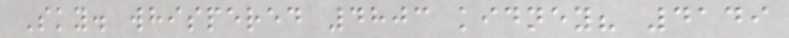Sky. whispered 4803 kidney? 4149
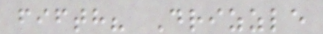fifth? Drizzle
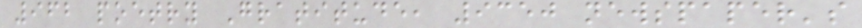962 poetry Gratitude, 9350 newspaper's
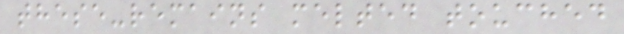these-remains melted touched
